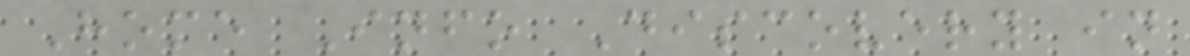Home Info Discovery in
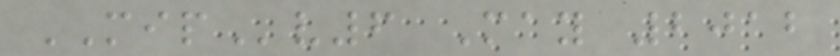MIPv6 May 2012
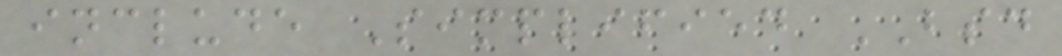include Simplified BSD
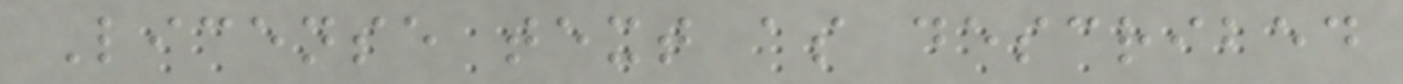License text as described
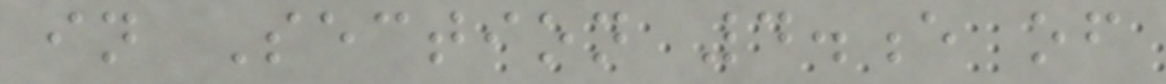in Section 4.e of
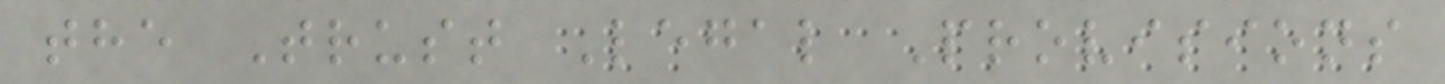the Trust Legal Provisions
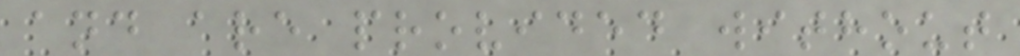and are provided without
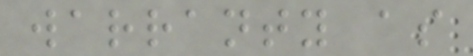warranty as
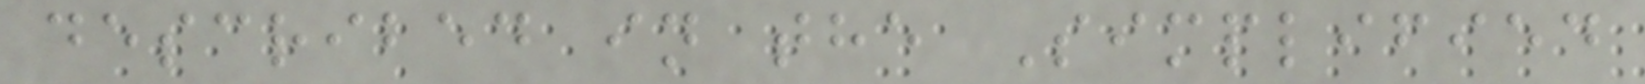described in the Simplified
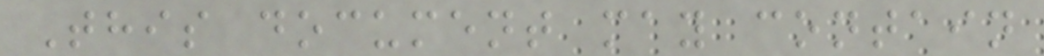This document may contain
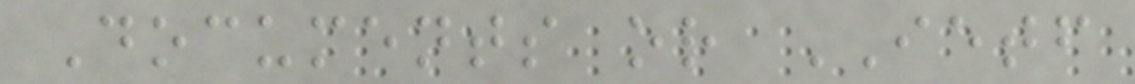Documents or IETF
